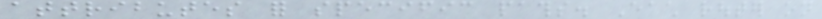attributes for specific paths. Each router on
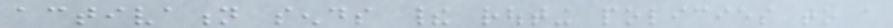activation sends their routing policies to a
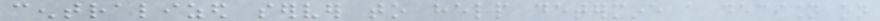centralized server to help determine a decision on
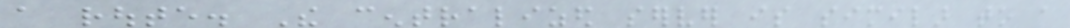a route. The centralized server is similar to a
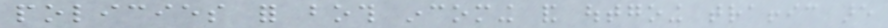policies for both incoming and outgoing traffic are
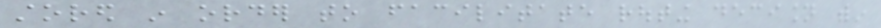stored in order to facilitate routing decision within
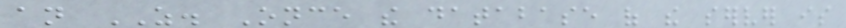an AS. Once the database of the server is
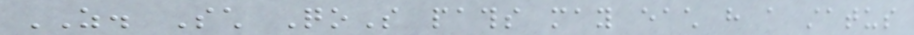AS. Such QoS paths may each have a status
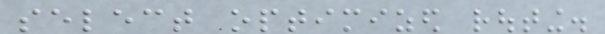select optimized routing.
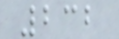232
